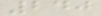240
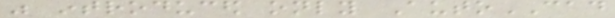was introduced only AutoCAD
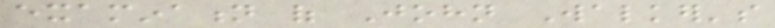examination of John Walker's
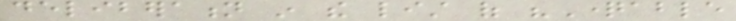deliberation in the list of "Questionable
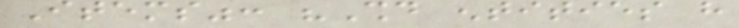Items": "Should entities have
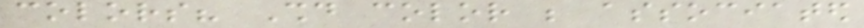colors? Should color be associated
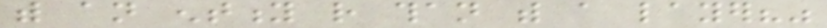with an entity rather than with a layer?"
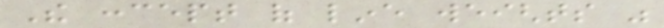The concept of line weights was
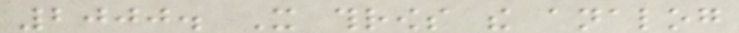2000. It throws the analog
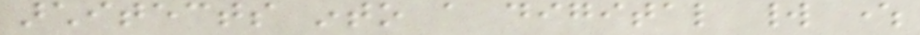architects into a digital world where
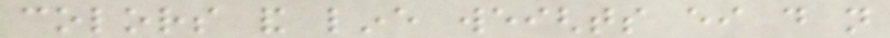colors and line weights either do not
